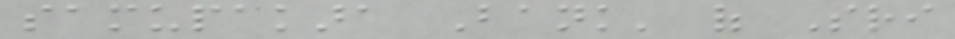samupakara Bank' of Sri
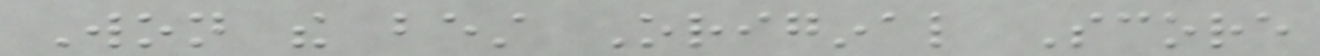Won the best Original Score
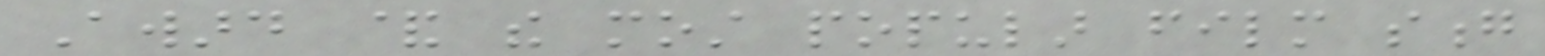Award & the most popular film song
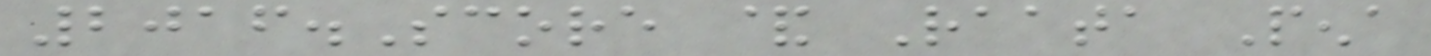2016.Score & Raata Pena
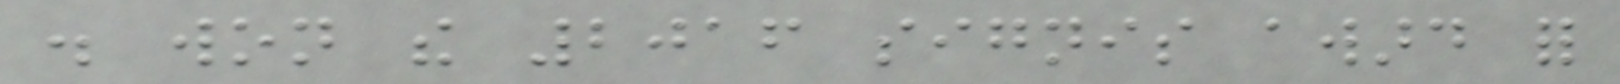. won the 2016 signis award for
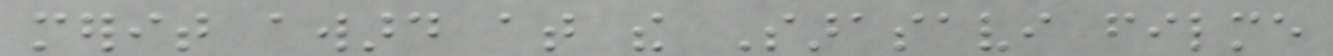merit award at the Sarasavi filme
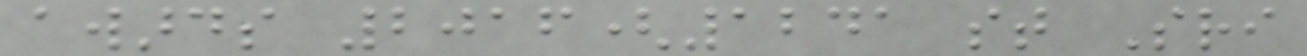awards 2016(1241 st Sri
